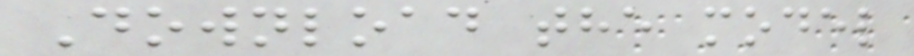Download the model
